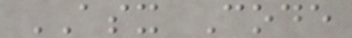ASX Code
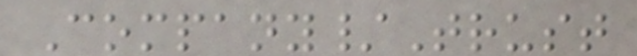Company/Trust
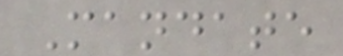Mandate
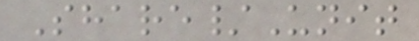Share/Unit
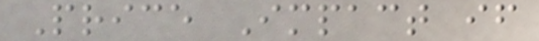Price Impact if
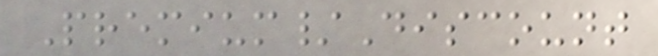Premium/Discount
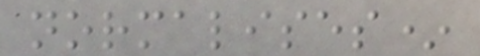normalises*
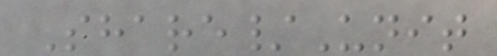Share/Unit
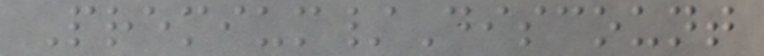Premium/Discount
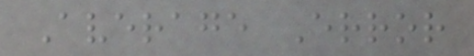Average Error
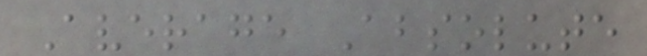Average Absolute
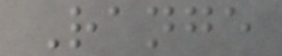Range
